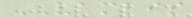VAMLIS
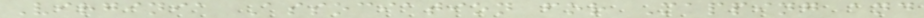Virginia Association for Mapping and
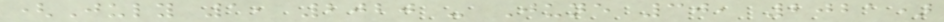(July 1, 2020 - June 30, 2021)
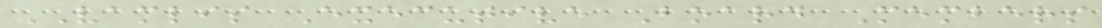VAMLIS Executive Board Members
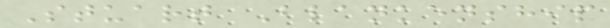Stuart Blankenship
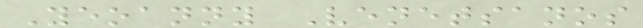Yeoanny Venetsanos
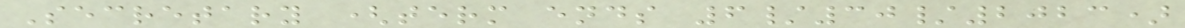Secretary (term ends 6/30/2023)
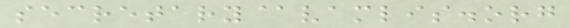secretary@vamlis.org
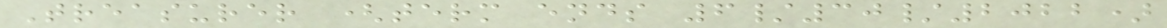Treasurer (term ends 6/30/2022)
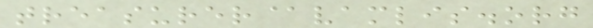treasurer@vamlis.org
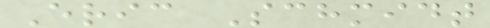Eric Schmidt
